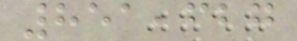851,627
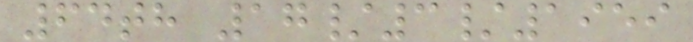64th 17/3/1959
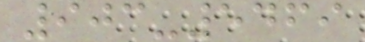903-5469
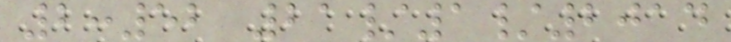2:52 21/1/2014
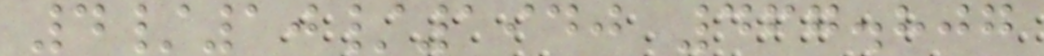4/10/1940 467.807
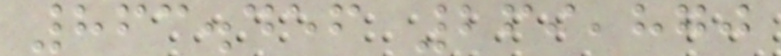863.456 269,870
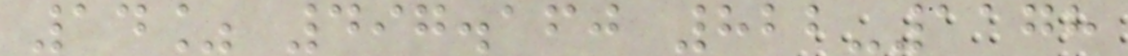14% 497.160 822-1178
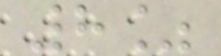8%
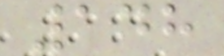148
